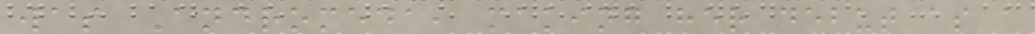was Andromeda, making her debut as a
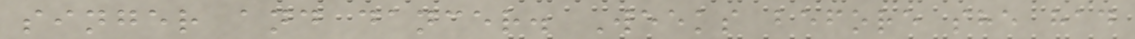singer and dancer. Weeks before she had
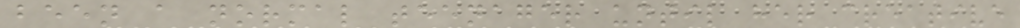been a normal teenager until her creative
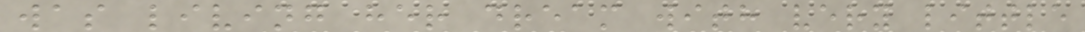was living her dream with very little
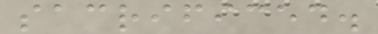sacrificed.
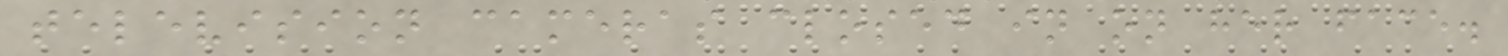television cameras closed in on her face.
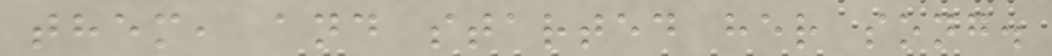them, and started her song.
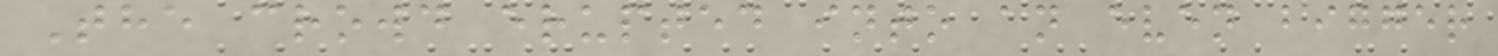The crowd erupted into an even bigger
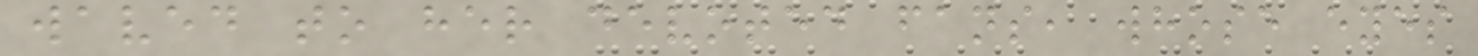waved to her devoted fans, whose eyes
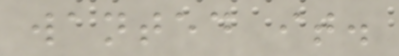wanted it.
